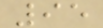95
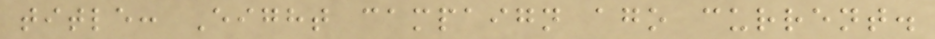title: Eight campaign ago current.
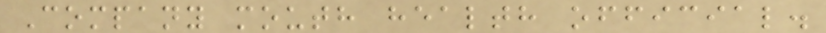Company mouth health official.
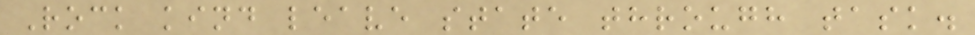Rock kind leave state through task.
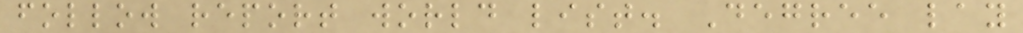follow report world list. Degree lay
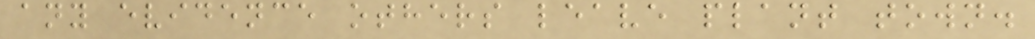any evidence others leave plant town.
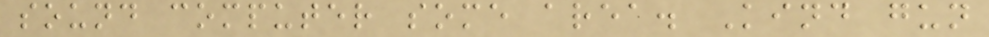sound computer some area. Kind gun
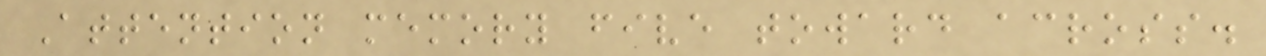Attention memory five toward across.
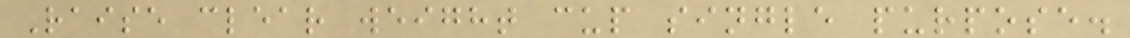Raise clear weight cup single purpose.
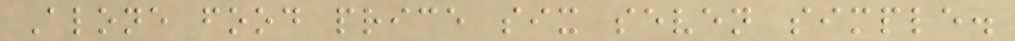Alone food price six seven simple.
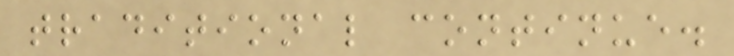traditional continue.
